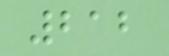212
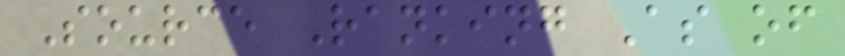Source Ranking As of
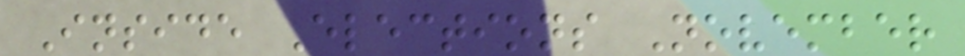Inside Elections November
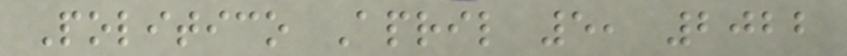Politico April 5, 2022
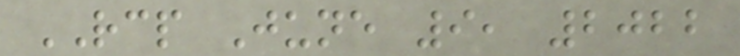RCP June 9, 2022
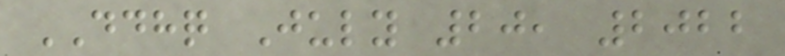DDHQ July 20, 2022
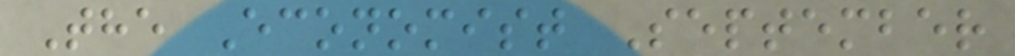The Economist September
